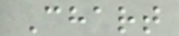Chart
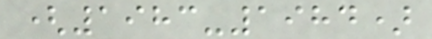(1983-1984)
